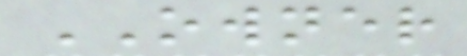OWNER
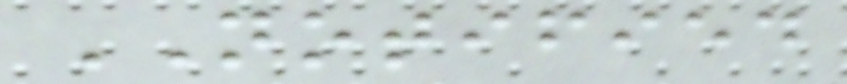NOTIFIED
